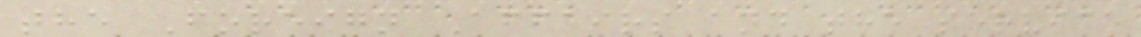the Foreign Affairs and the service
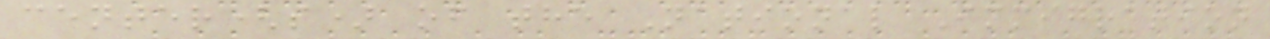center(s) of the National Immigration
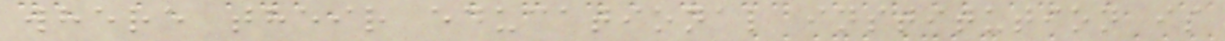where their educational institution is
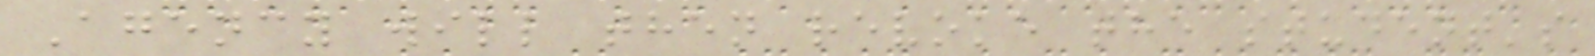Agency will then revoke the student's
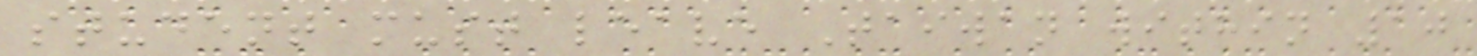student must leave Taiwan within 10
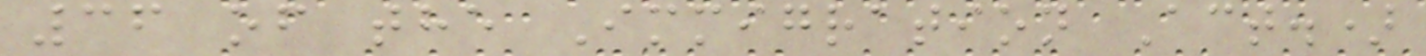36 of the Immigration Act.)
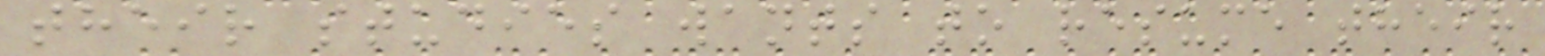their studies wants to resume their
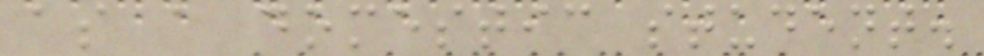as a domestic student.
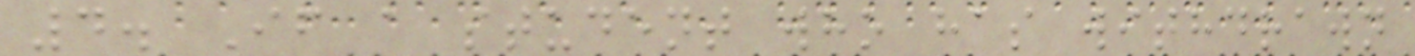4. If a student who has withdrawn
